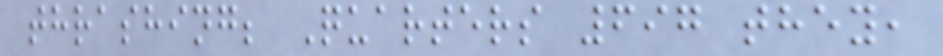thrashing; Quarters 697 they,
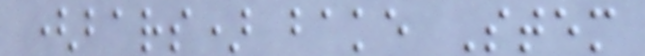(bars) bake Stem
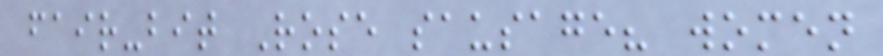fair-bit Rose sausage? women
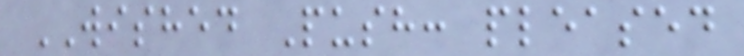WISHED Push: pleased
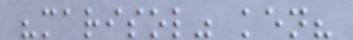"marisol" ken?
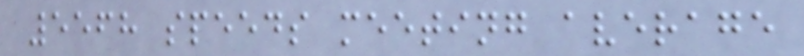5568 speeds meeting average
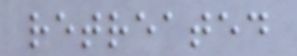retreated
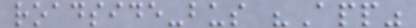roadside-bus "App"
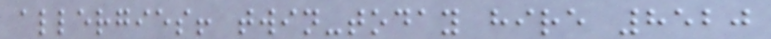allergies! twin-today hire 8520
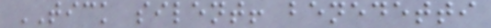TICK silent! benedetti
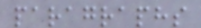paragraphs
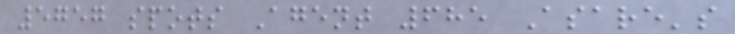5757 spots Agent 685 Asare's
